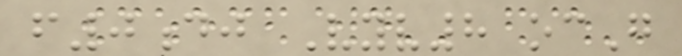f0dj Vyv8 ocG
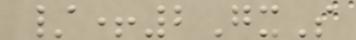/+2GxS
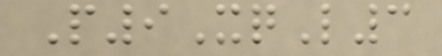P9XqL3
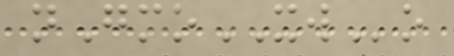nGmoXWo
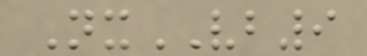NxVB9
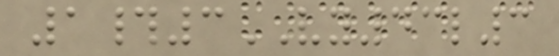1#3VY43l3
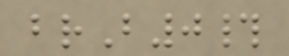brB0#
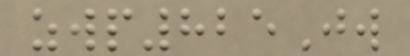zwp825Jw
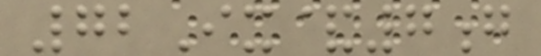72Ix&7g
